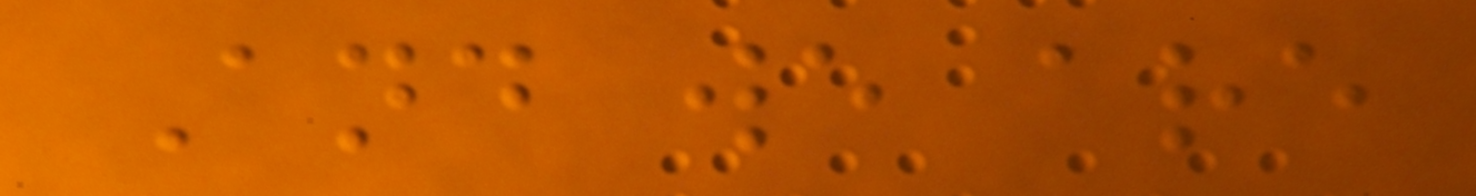And we are
